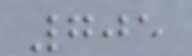705
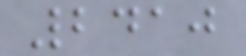2410
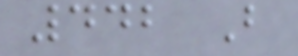442 B
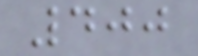400
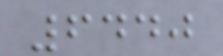6440
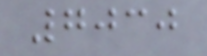7030
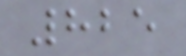825
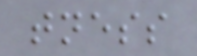tness
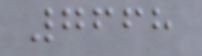7668
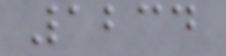1234
